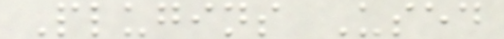Plugins Used
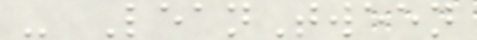- LeanTween
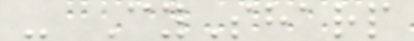- CySharp
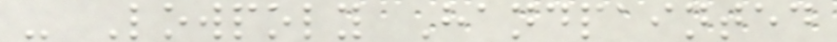- Lowpoly Handpainted
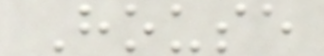House
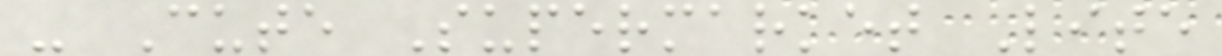- Cute Supermarket Lite
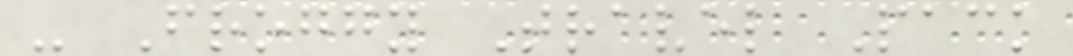- Froggy Travel Pack
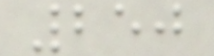250
